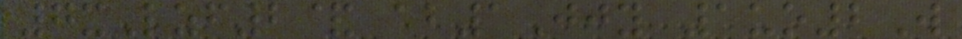7xLzf2& ab1Jjy 1uo2W
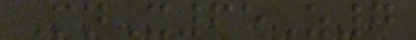MnX65Z7
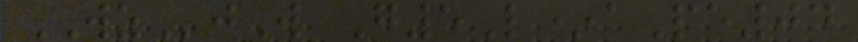WZjW G5L*aPe04
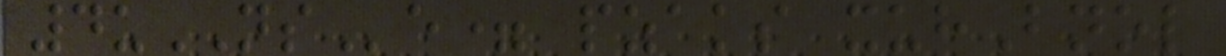4uNSe= pzaks xuhBnol
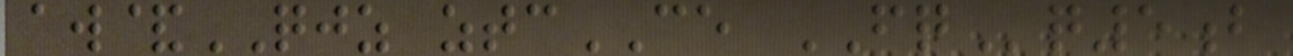aw&QJZ ztcCE FQq5b
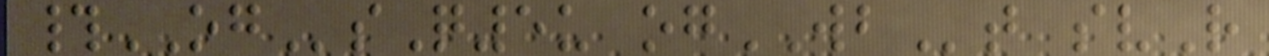#OGsQ5u ogWBt svR
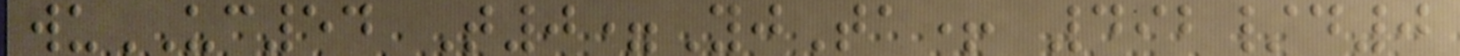wuUC54 T0=YjTa+ 492/d0
